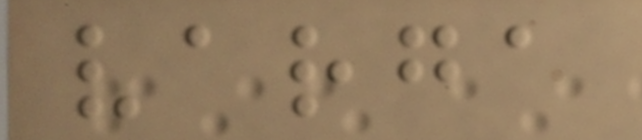varga
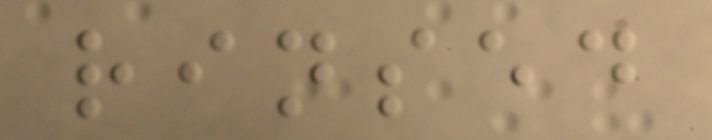rinsed
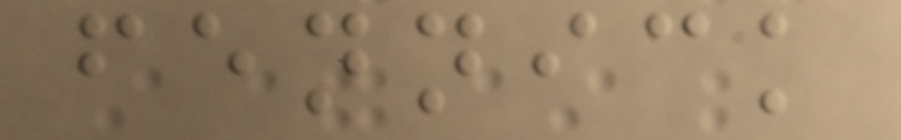fennick
